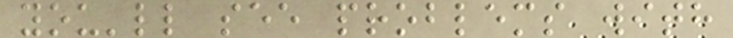you'll see problems with
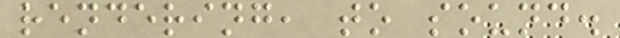rendering, to sound.
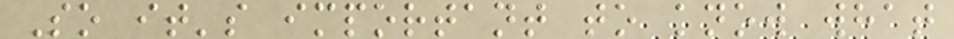So it's important to know what
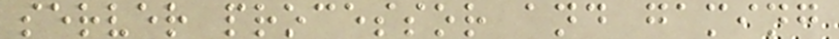server processor and gaming
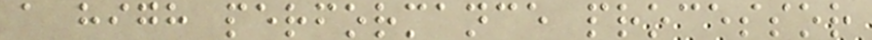a high performance processor
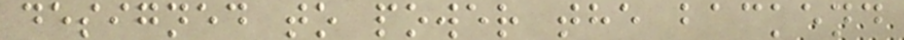designed to power the backend
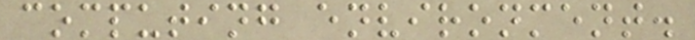computing environment.
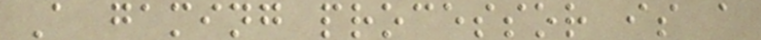A gaming processor is a
